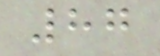87
